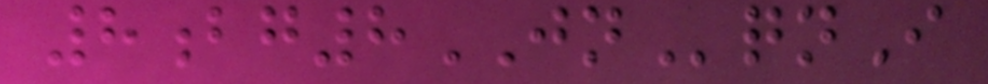8bg8JNqnI
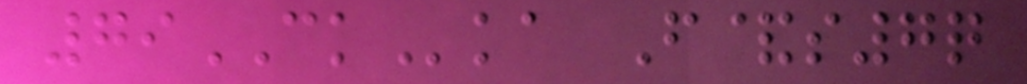79CKka F&s7q
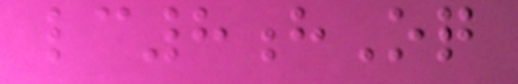lc8hOq
